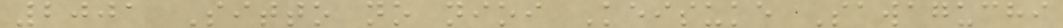2001 Sitto no nioi Keisuke Sawaguchi
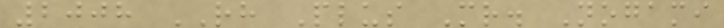2008 RH Plus Mr. Nogami
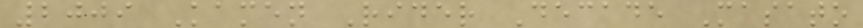2009 Kamen Rider Decade Masato
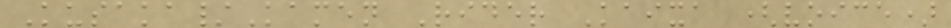Kusaka/Kamen Rider Kaixa (voice)
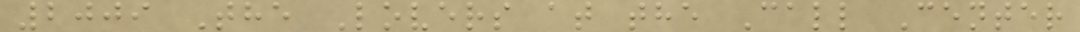2009 The Lovers at the Call Center
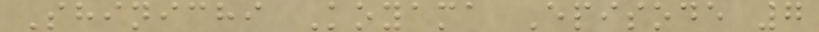Shinichi Koyama Episode 7
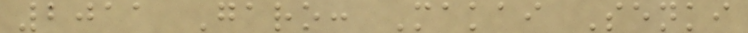2011 Garo: Makai Senki
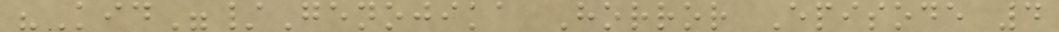"Kid"/Genojika Horror Episode 4
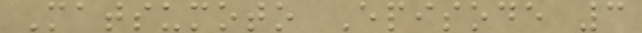Matsumoto Episode 3
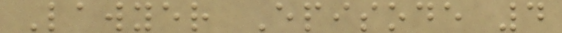Lawyer Episode 4
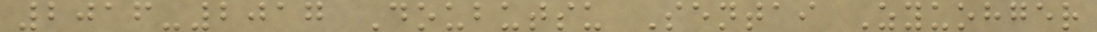2016-2017 Doubutsu Sentai Zyuohger
